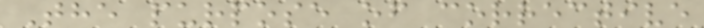The purpose of corrective
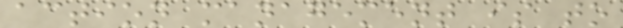action management is to
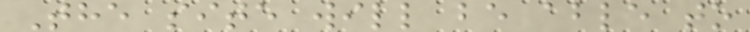The site will be able to
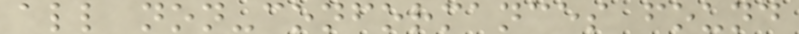all non-conformances found
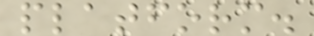platform.
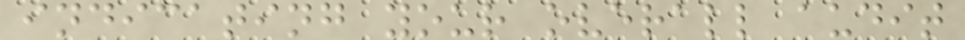indicating your overall audit
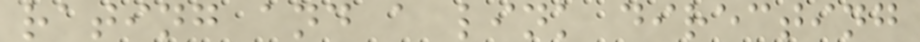rating and a link directing
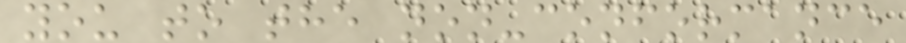you to the non-conformance
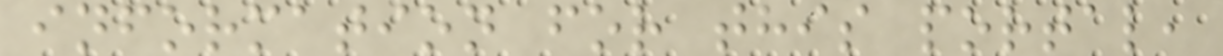information for this portal,
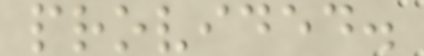provided.
